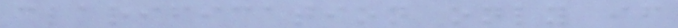clarification only if
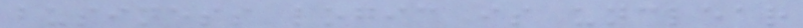business logic is unclear
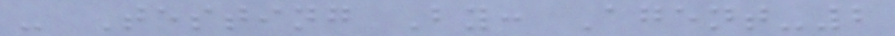- Testing By: Agent-2
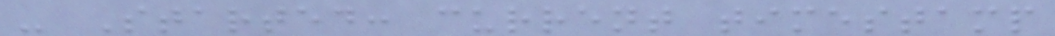- Started: current timestamp
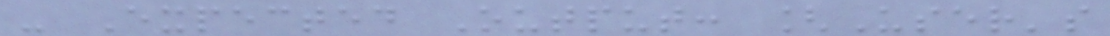- Expected Output: [User's
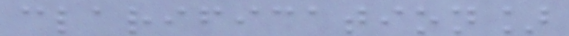clarification]
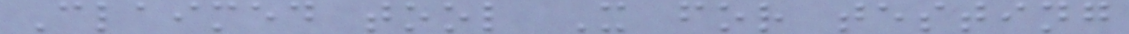Claimed tool X for testing
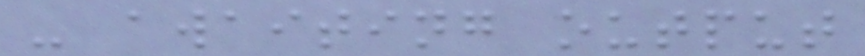- awaiting output
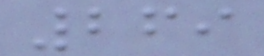269
